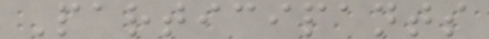Participants
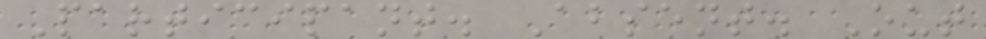Participant. Absent. Out
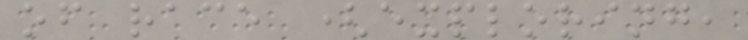of race (exploring,
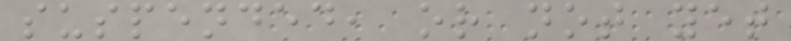suspended, or not yet
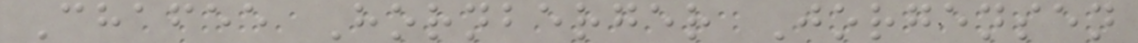Chafee Hornberger Jorgensen
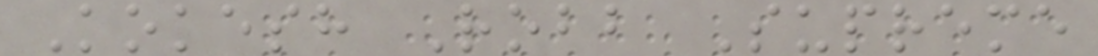Kokesh Robb Supreme
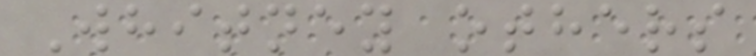Whitney others
